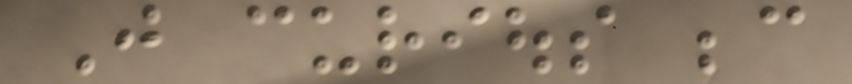Just curious because
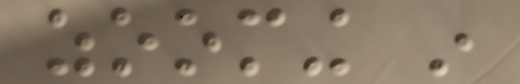zooming in
